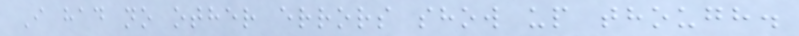I had no other errors show up though.
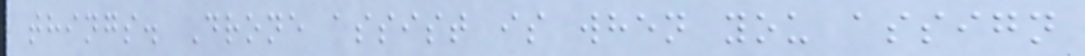things. Drone assist is when you assign
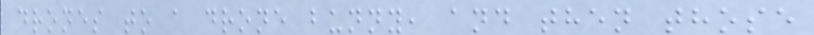drones to a drone bunny, and then those
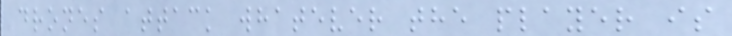drones attack whatever the player is
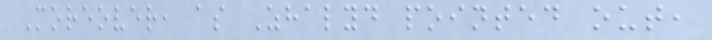Moreover, as Zhalyd pointed out,
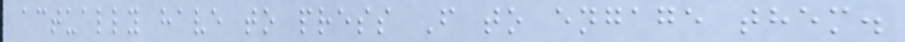actually have to press F to engage them.
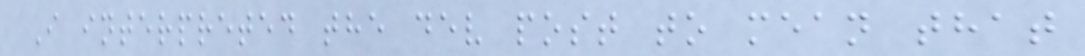I interpreted the dev post to mean that
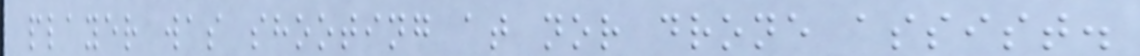player was shooting at nor drone assist.
